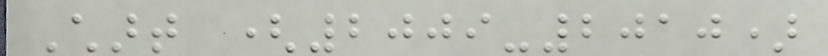Chart (2009-2010)
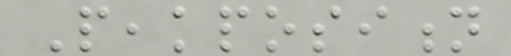Peakposition
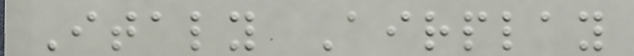Italy Airplay
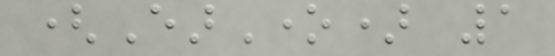(EarOne) 1
